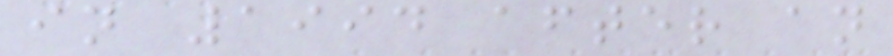in 1994 after an
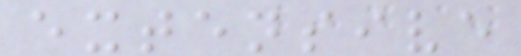extensive
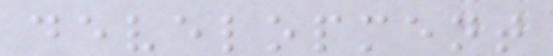development
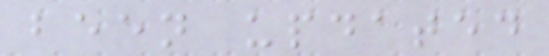been updated
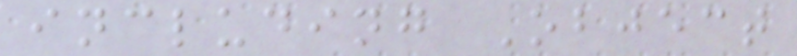including Object
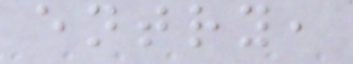entry,
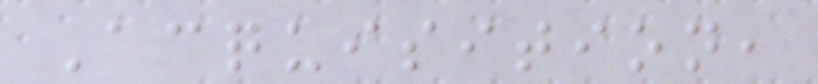Acquisition,
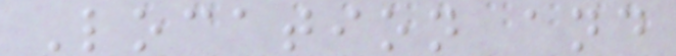Location and
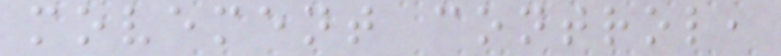movement control,
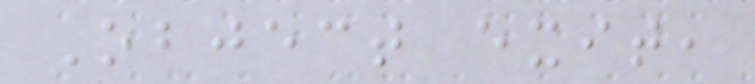Object exit,
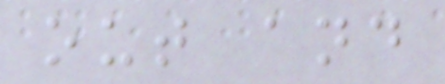out and
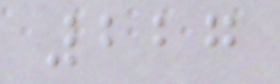227
